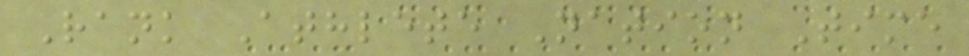Rank Athlete Nation Time
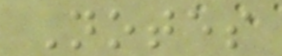Notes
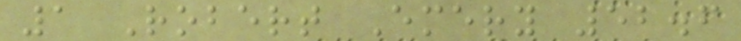1 Robert Emery 52.6
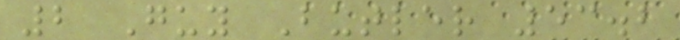2 Guy Butler 53.2
